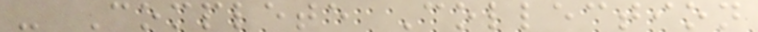- Complete Collection
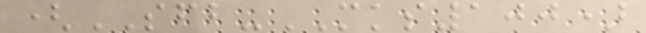(SFB-MKS100)
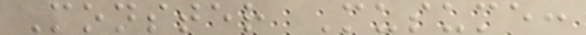Monster Musume:
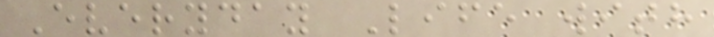Everyday Life with
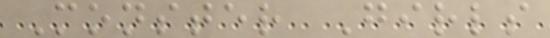Monster Girls
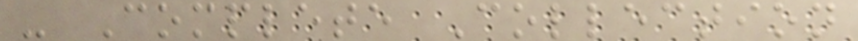- Complete Collection
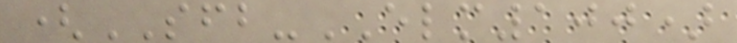(SFB-ELM100)
